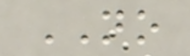NO
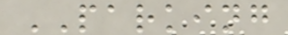PARKING
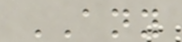ANY
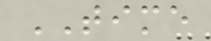TIME
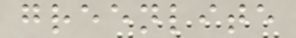greenlite
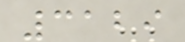3129
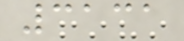3131
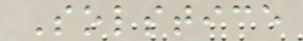Solstice
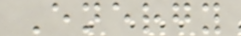Energy
